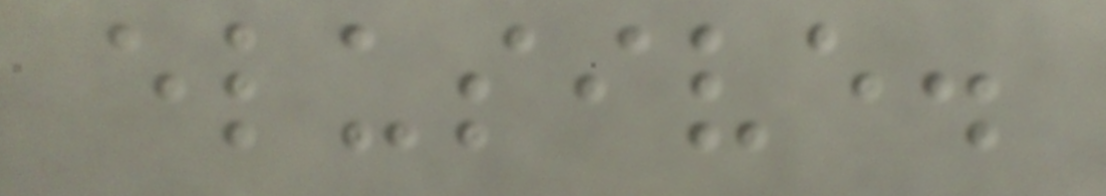elusive.
